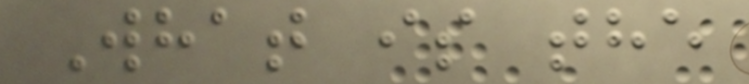What is the
